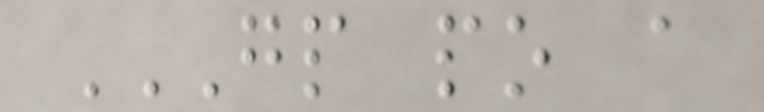GP PO A
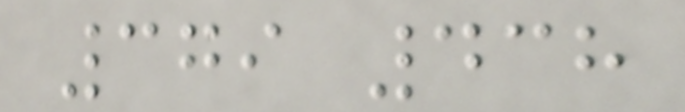379 438
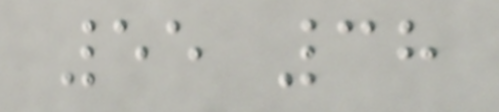55 38
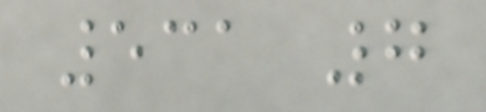531 7
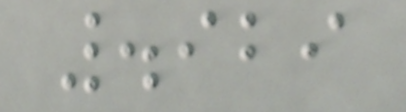.929
